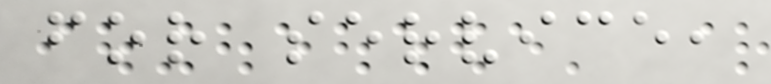for service,
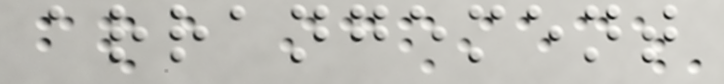arrangement
